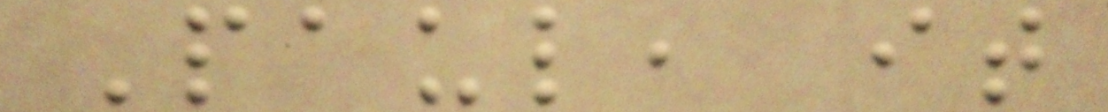Paul, it
